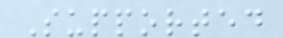Supported
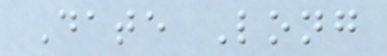Date Long
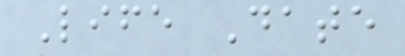Life Date
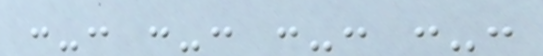:-: :-: :-: :-:
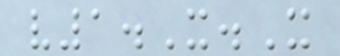v1.X.X
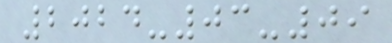2024-03-09
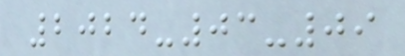2024-03-09
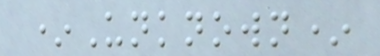*Unknown*
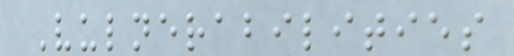Vulnerabilities
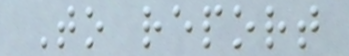To report
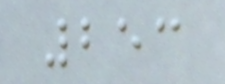253
